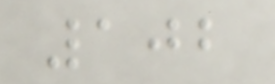102
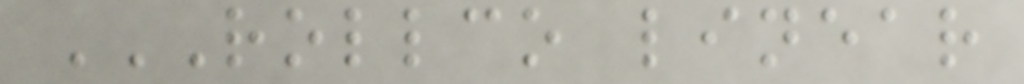ROLLCO LINEAR
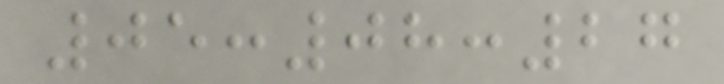05:08:27
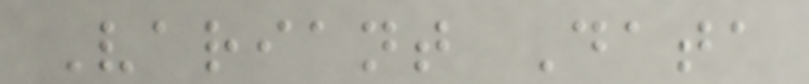Variant Data
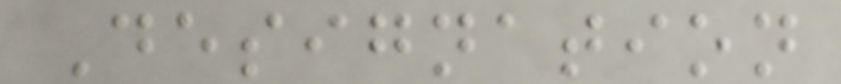Designation
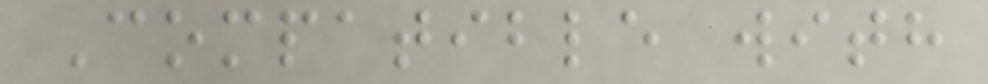Compatible with
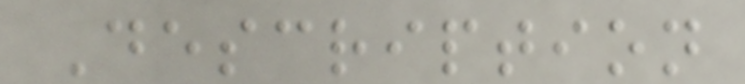Description
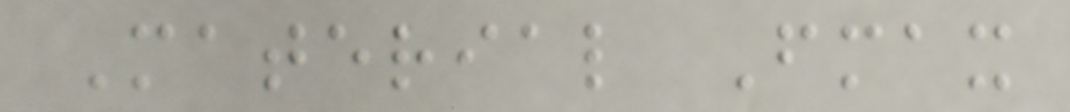Material Fmax
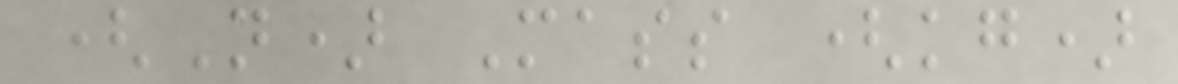(N) Mass (kg)
